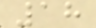18
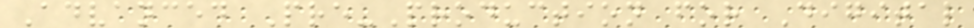Advanced Pre-Production for Digital
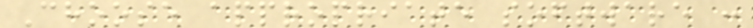Choose appropriate software :
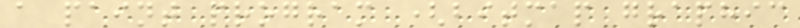a paint program (bitmap graphic
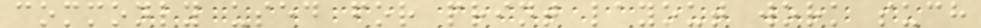commonly used for print layout work such
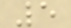5
